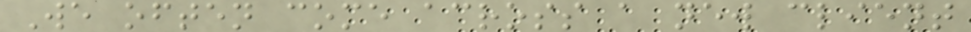We often come across a new client
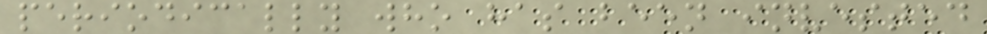periodically who has been invested
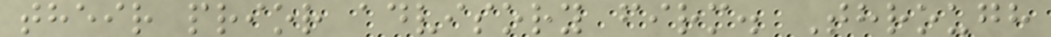their prior advisory firm. Through
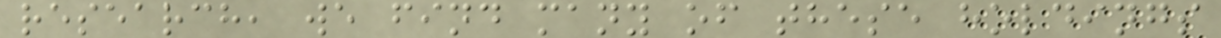research, we find many of these holdings
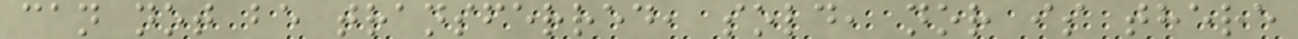can not be transferred, sold, nor is there
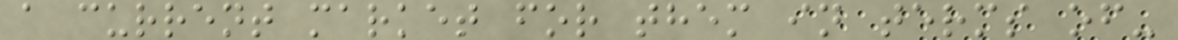a current market for them in terms of-
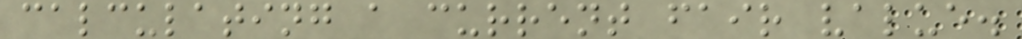calculating a current fair value.
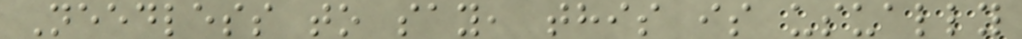Needless to say, this is usually
